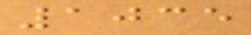1035
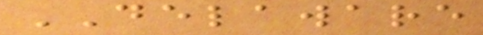DELAWARE
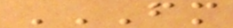FM
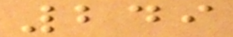249
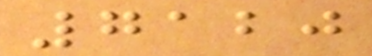7120
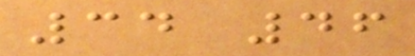34 46
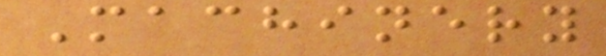Machinery
